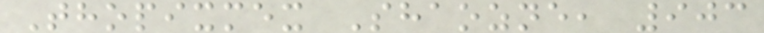Thopixmex Shaozne, 903
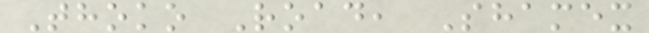Thoko Road, Shamex
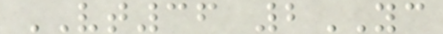VT36 2YC
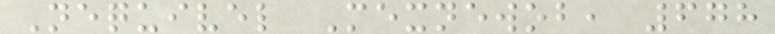Nequivel Mexnewob, 678
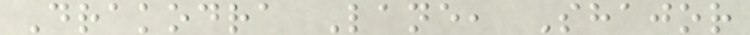Drakodra Lane, Shajor
